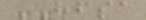HFSA
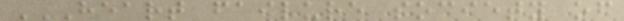HEART FAILURE SOCIETY OF
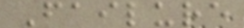Failure
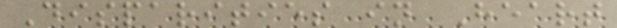Disparities in Heart
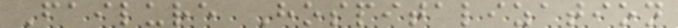Failure Hospitalization
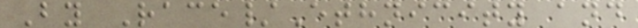By Race/Ethnicity and
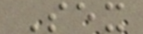Sex
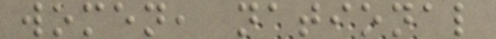women, national
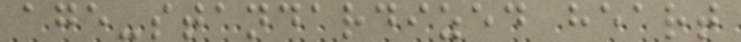age-standardized heart
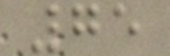75
